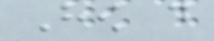How do
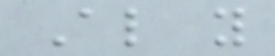Also you
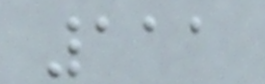111
